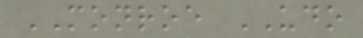MONROE UDO
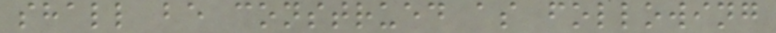shall be construed as following
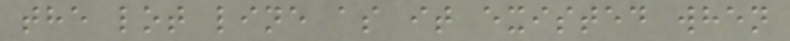the lot line as it existed when
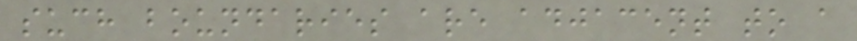such boundaries are adjacent to a
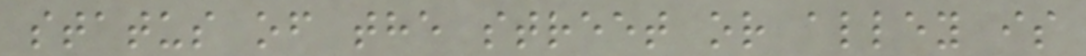status of the street or alley is
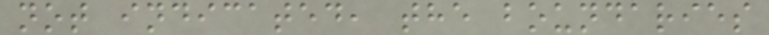not indicated, the boundaries
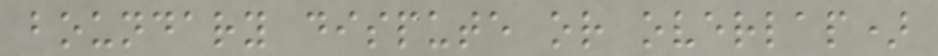boundary dispute or overlap)
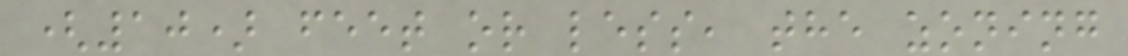(10) feet or less, the zoning
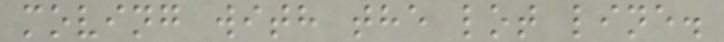moving with the lot line.
